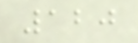120
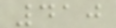410
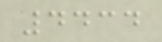4434
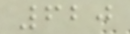620
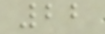22
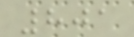801
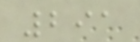291
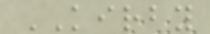KIRBY
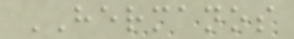HERMANOS
